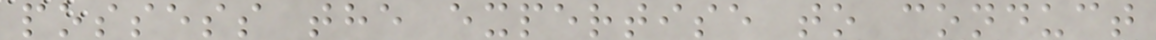possess the expertise to conduct
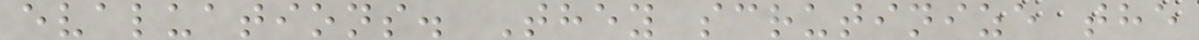evaluations. They scrutinize the
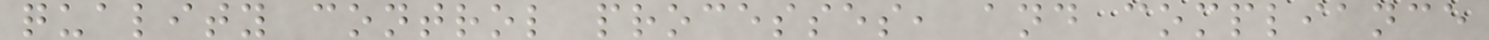quality control processes, and compliance
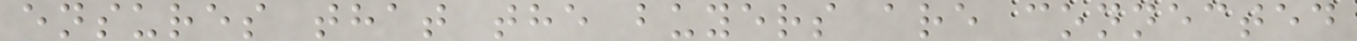ensures that the buyers are connected
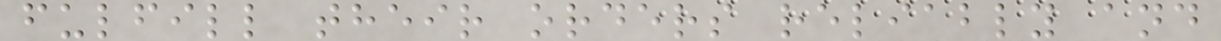fulfill their orders reliably and
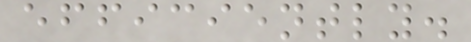efficiently.
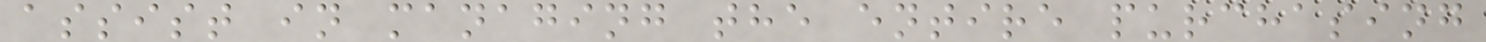assist in managing the entire purchasing
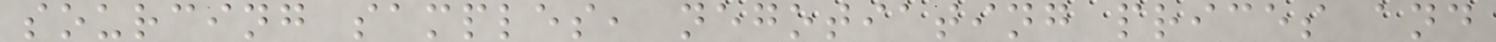sourcing samples, negotiating prices and
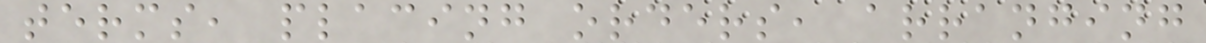terms, placing orders, arranging
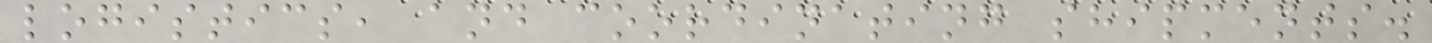logistics, and coordinating shipments.
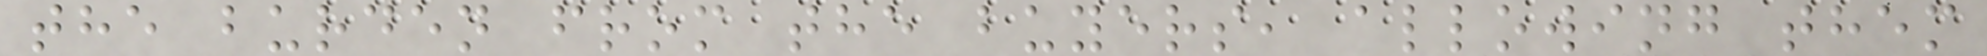the burden from the buyers, allowing them
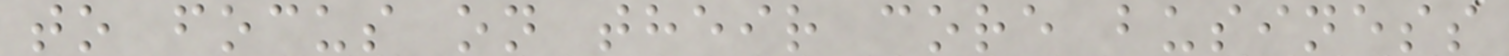to focus on their core business
